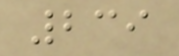239
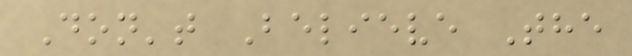Don't Believe The
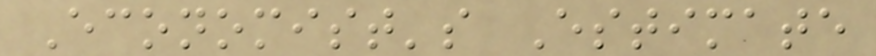Economist's Estimate
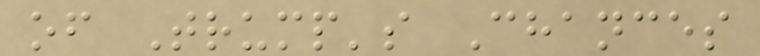of Trump's Chances
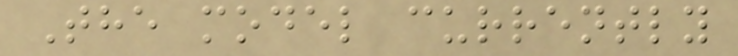The model currently
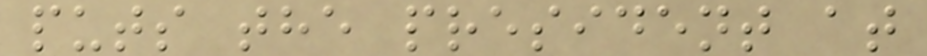puts the president at
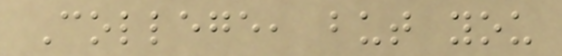College, but you
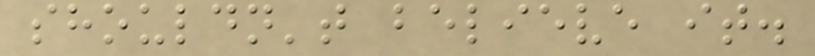shouldn't believe it.
